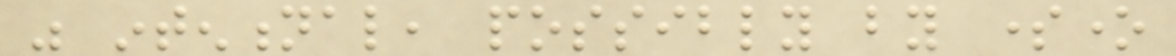was intentional, possibly by someone
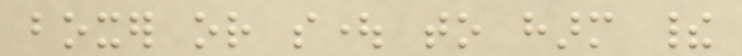boxer or sought to harm their
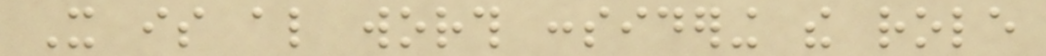It is also worth considering the role
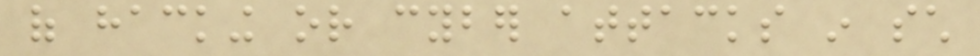of hacking or cyber attacks in such
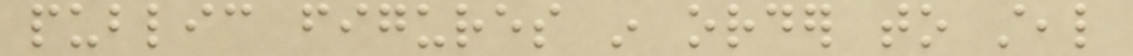public figures in order to steal
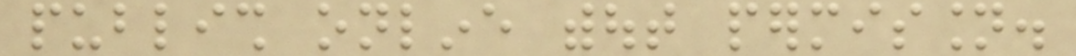publish online without permission.
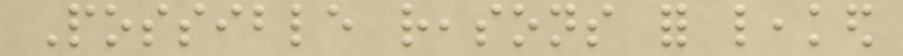Possible reasons for leaked
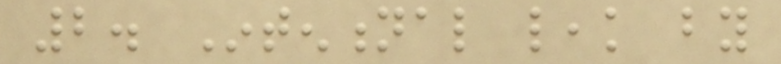2. Intentional leak by
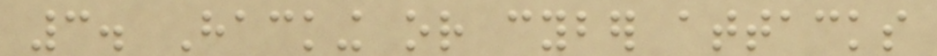3. Hacking or cyber attacks
